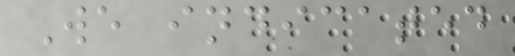We indicated
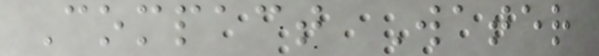Compact Water
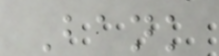Bank
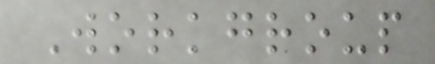Workgroup
